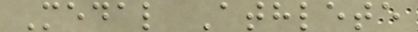Medal Athlete
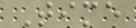Time
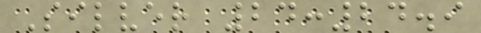Silver 24:24.9
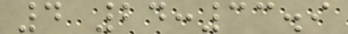4 24:33.9
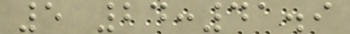5 24:41.9
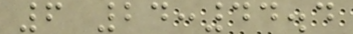6 24:44.4
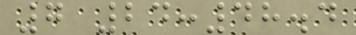7 24:48.4
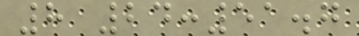8 24:51.7
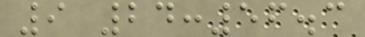9 24:56.3
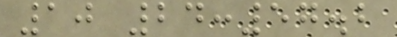10 24:57.2
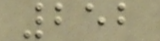252
